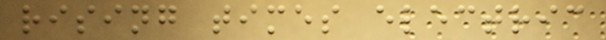rising times electric
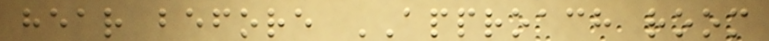hear before APPROACH room
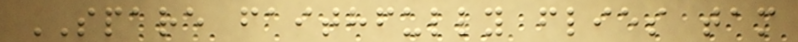SPARE faithfully flies tam
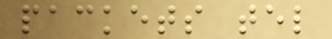packets tel
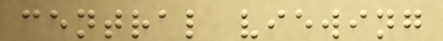central viewing
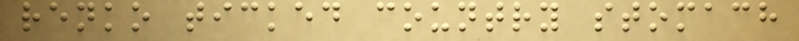renko ticked country stomach
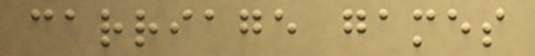carriage games
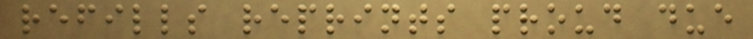refills reprints proud due
